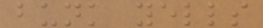bunk yells
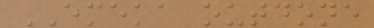EMEKA outdone
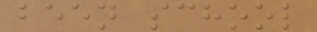been school
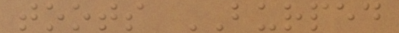toots BURPED
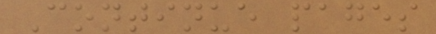Continue pages
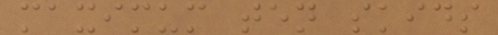maximum ten skids
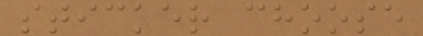sticker choose
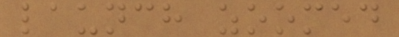launch zoomed
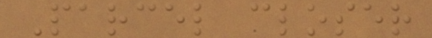Parcel closer
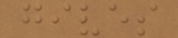gives
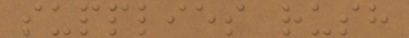supplies rush
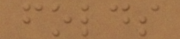folds
